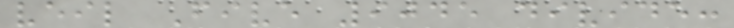veil Five 9045 divide:
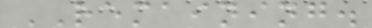REMAINING.
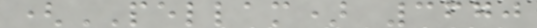(PELLAM) 3670
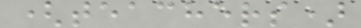(teachers)
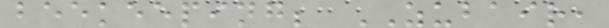beekeeping; ZUBAIR,
